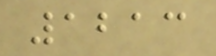1213
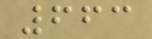663
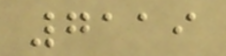7119
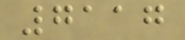7117
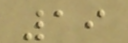19
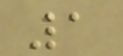1
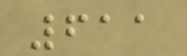611
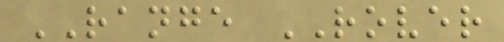RANGE ROVER
